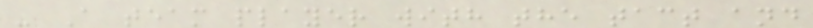- A team player with the tact and
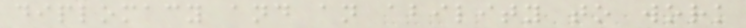diplomacy and an ability to work
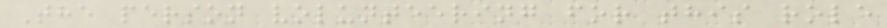The person volunteering for this role
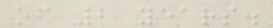of 2 years.
